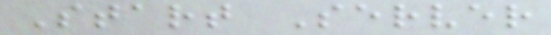Start Server
